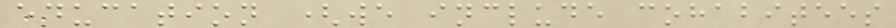education (we include cohabitees
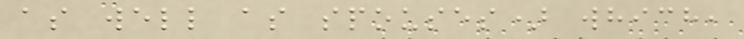as well as spouses) which,
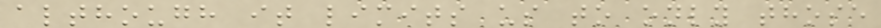although it limits us to only those
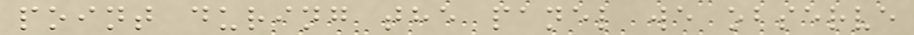point during the panel we observe
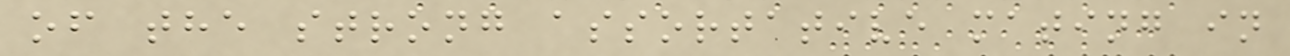of the strong assortative mating in
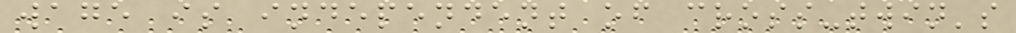wage is independent of cross-twin's
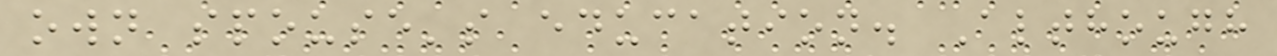own spouse's education. Although
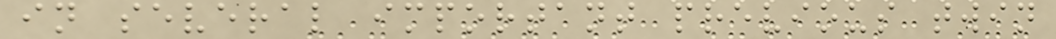in several important previous twin
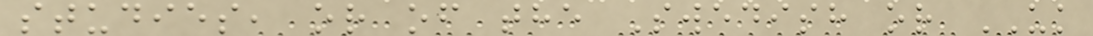studies, or of the Swedish or UK
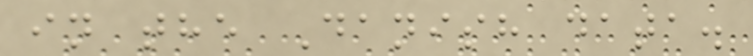in the Danish data.
